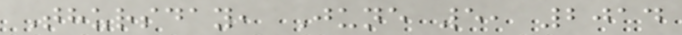Thursday, June 5, 2014
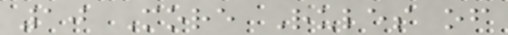10 More Rules of
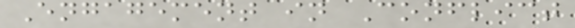Engagement in Conflict
